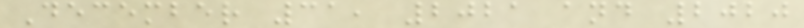December 31, 2021 and 2020
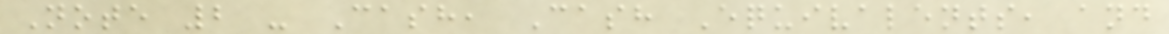Note 2 - Cash, Cash Equivalents, and
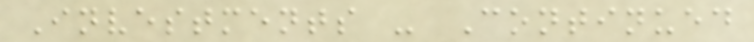Investments - Continued
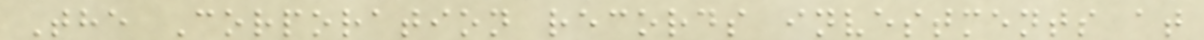The Corporation records investments at
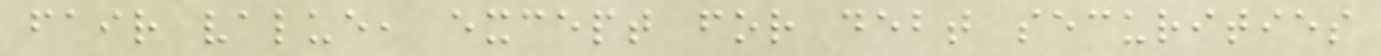fair value, except for debt securities
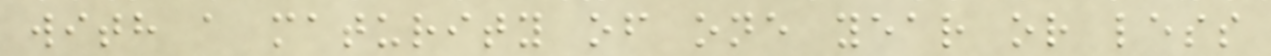with a maturity of one year or less
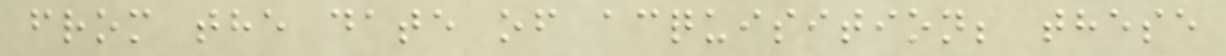from the date of acquisition; these
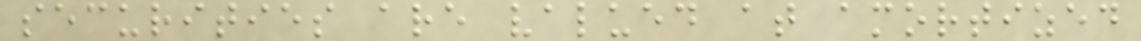securities are valued at amortized
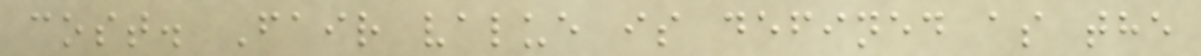cost. Fair value is defined as the
